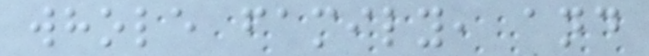whole family, and
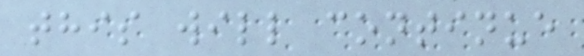this will continue
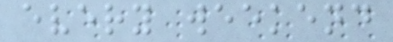every weekend
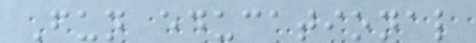Fun educational
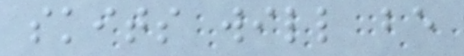skits will be
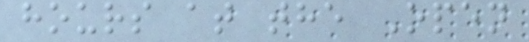hours at the Open
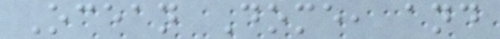Ocean Dome, and
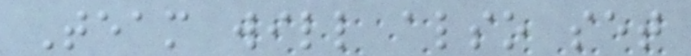Team will also set
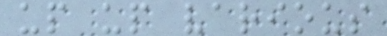up up various
